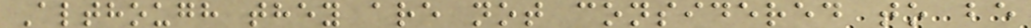Although they are not considered to be
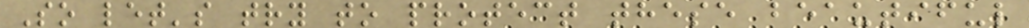So let's try to protect these beautiful
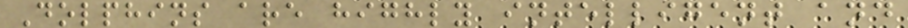Dolphins are highly intelligent and
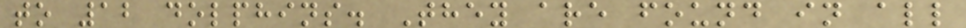to 12 dolphins. They are found in all
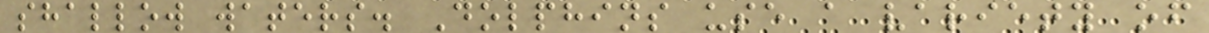shallow waters. Dolphins use a variety of
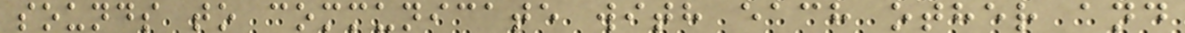sounds to communicate with each other and
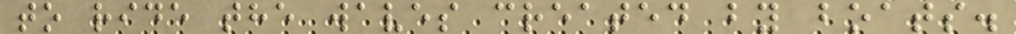to ride the waves created by boats.
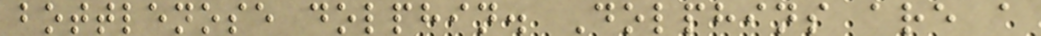bottlenose dolphin. Dolphins are a
